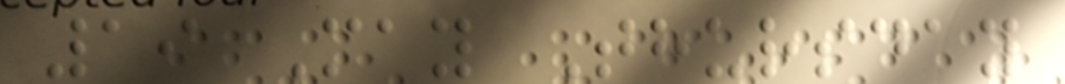19 May Thursday
